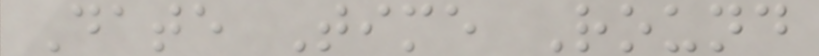Date Time Round
